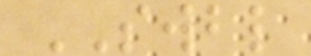SWBL
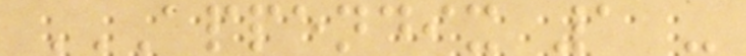APPENDIX 1 -
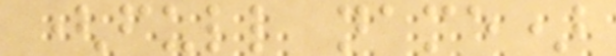(full name)
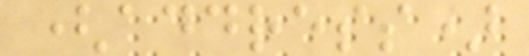(address)
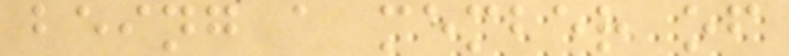being a member of
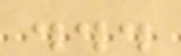...
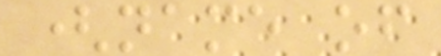(name of
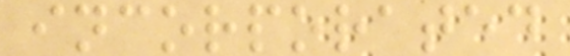incorporated
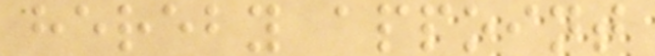hereby appoint
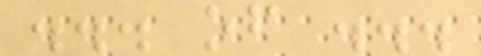... of ...
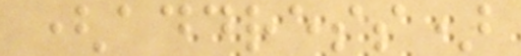(address)
